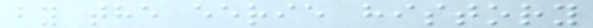by the eerie history
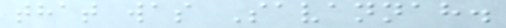that was Savannah.
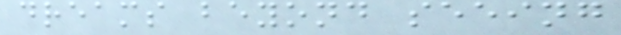dreams beyond seeing
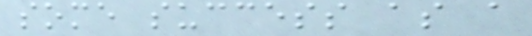some success as a
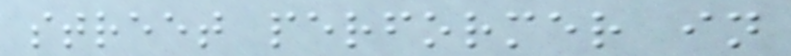street performer in
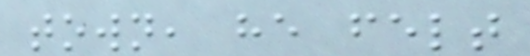town, he felt
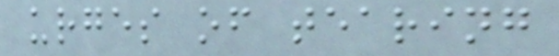urges of tearing
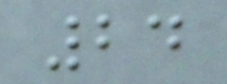24
